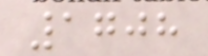1708
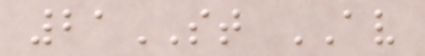21ST AV
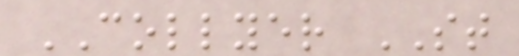COLLYER ST
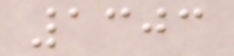1303
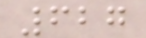627
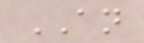AN
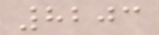8203
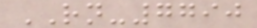RN-7790
